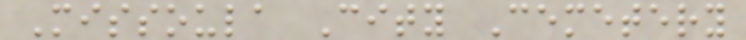Missoula City Cemetery
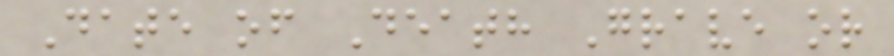Date of Death Grave or
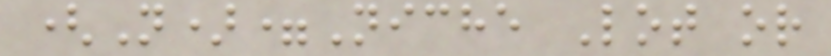(N)=Niche Lot or
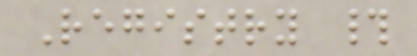Registry #
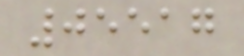05517
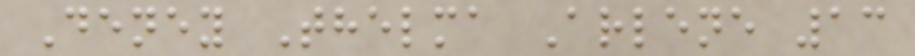Deney Thelma Arlene 13
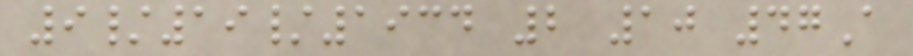9/19/1934 2 10 47A
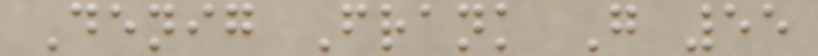Denig Frank G 55
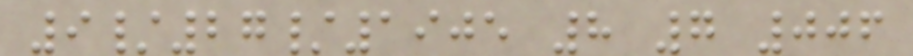9/27/1905 8 7 006
